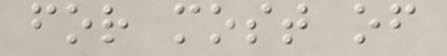for most of
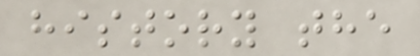history the
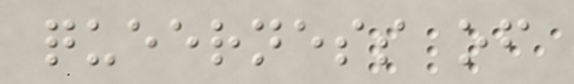queerness of
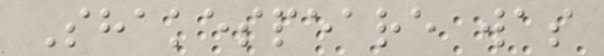Shakespeare was
